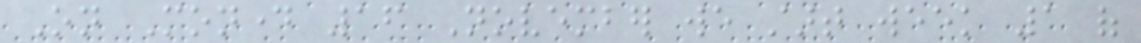On Monday 16 November we start week 1 of
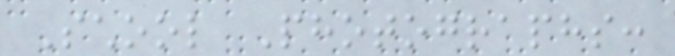School Photographs:
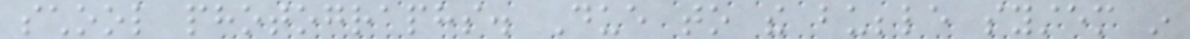school photographs. Due to the bubble system in
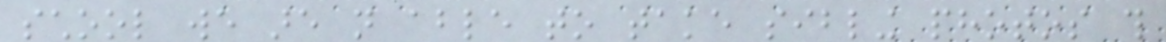school we are not able to take sibling photos this
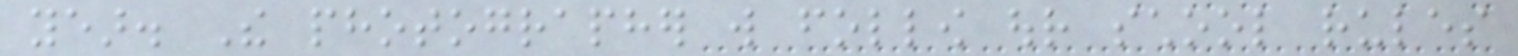year. The photographer will follow our school rules
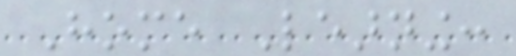Home Learning:
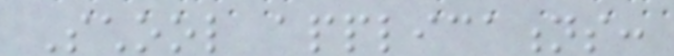School applications:
